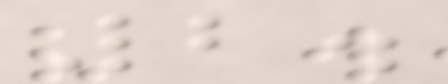2.
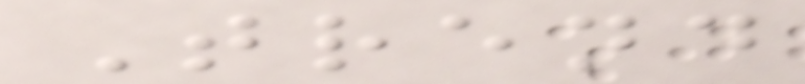Trend
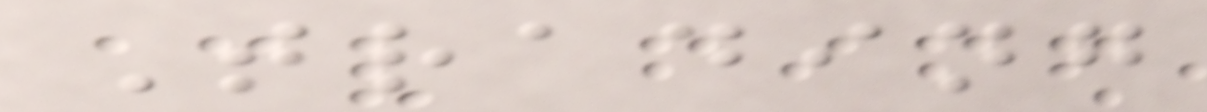Trading
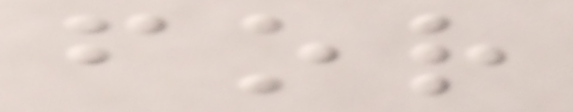for
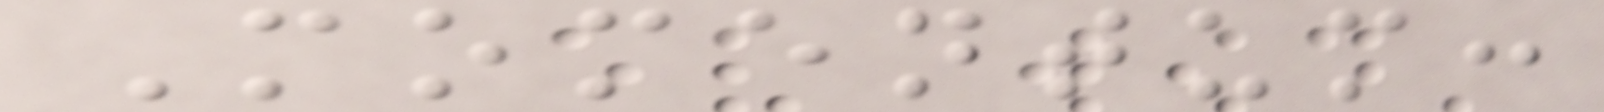Momentum:
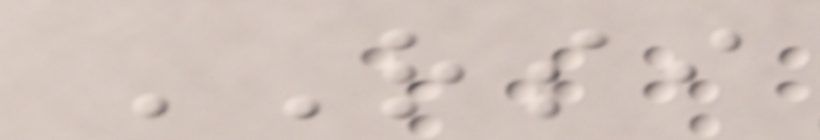RSI
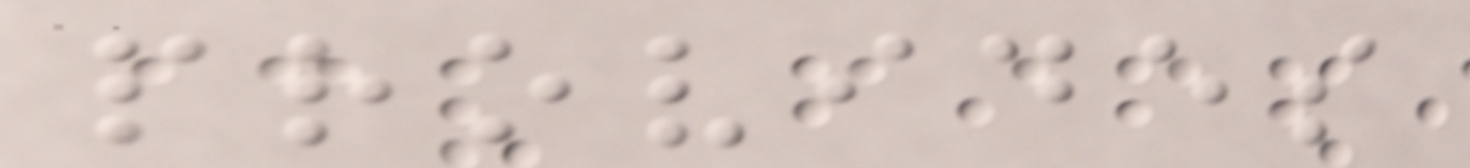provides
